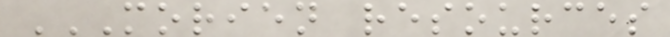MORIEN RESOURCES
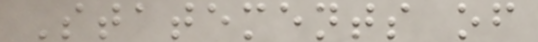Statements of
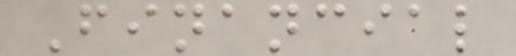Financial
